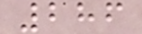286
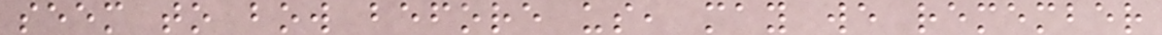seem to bow before us, may we remember
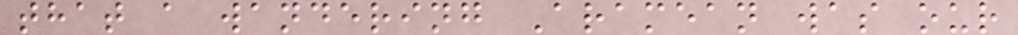that a wandering Aramean was our
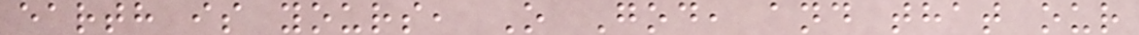earth is yours, O God, and that our
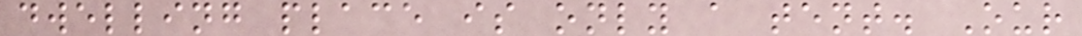dwelling place is only a tent. Our
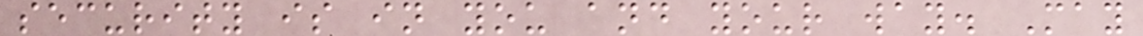security is in you and your way. May
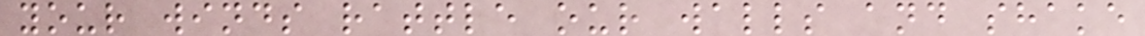your winds rattle our walls and shake
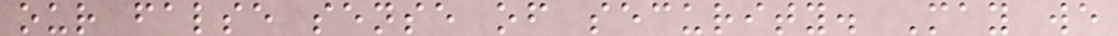our false sense of security. May we
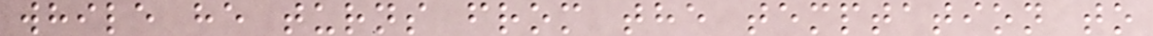while he turns from the temptation to
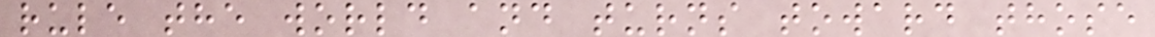rule the world and turns toward those
